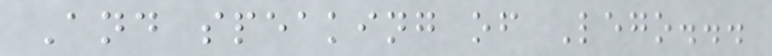And speaking of Lego...
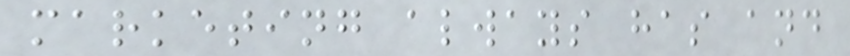marketing always has and
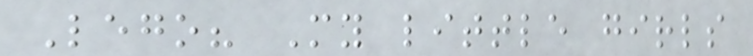Lego? My little girls
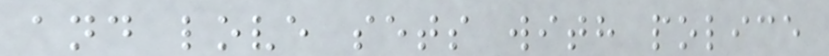and love sets with police
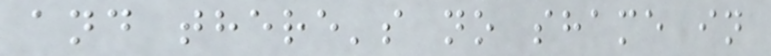and there's no shame in
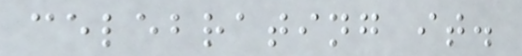celebrating it.
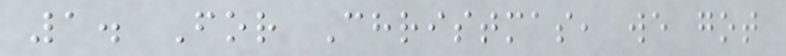1. For Christmas, we got
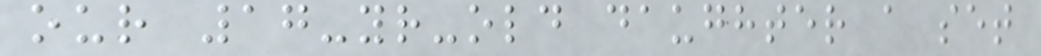our 17-yr-old daughter a set
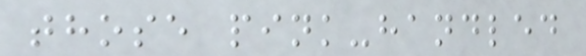those pink-handled
